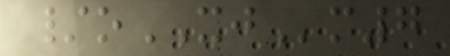/oXJm7
